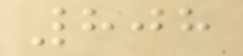808
